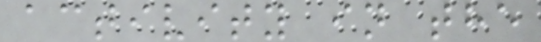activity in the
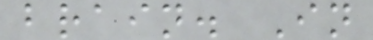brain. In
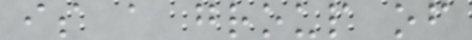is a group of
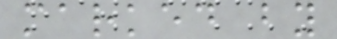marked by
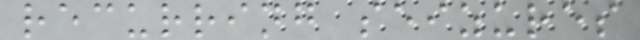recurring seizures
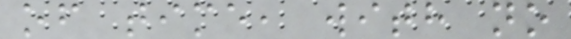of time, with no
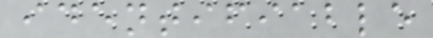identifiable
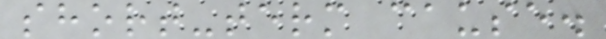short-term cause.
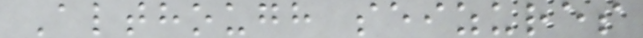Although seizures
